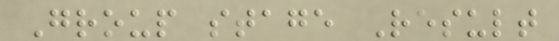Group stage Result
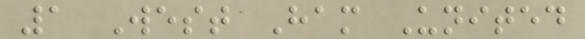1 West Ham United
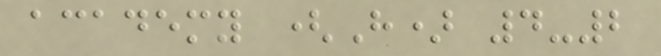academy (H) 4-2
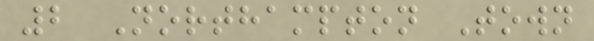2 Northampton Town
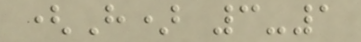(H) 3-1
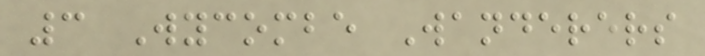3 Wycombe Wanderers
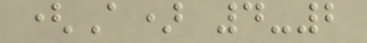(A) 4-2
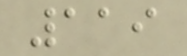119
